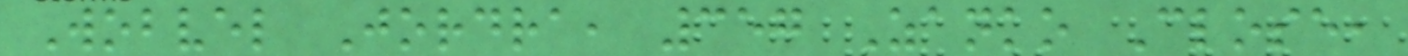Wobvel Jordra, 357 Zanko Close,
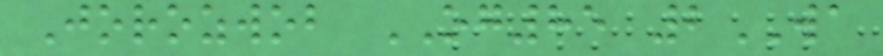Jorozwob OG85 2WA
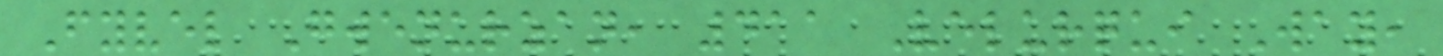Fyvel Gwenurzan, 411 Velurqui Way,
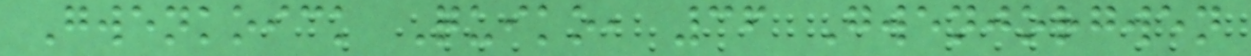Gwenkoick Quiko, 36 Gwenjorgwen
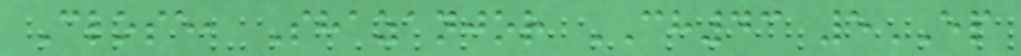Close, Shazanjor CH43 5EP
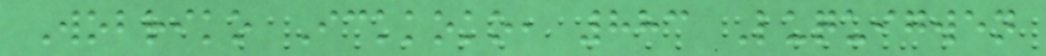Wobriko Ickkoko, 883 Luquigwen
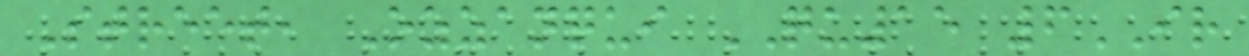Street, Ozzanqui QU15 6IR
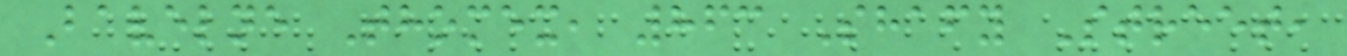Bavelne Thomex, 863 Shafy Street,
